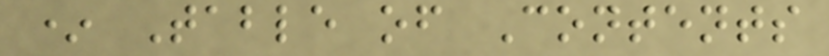* Table of Contents
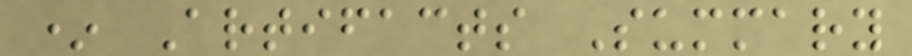* Artifacts Summary
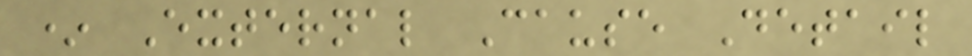* External Cause Detail
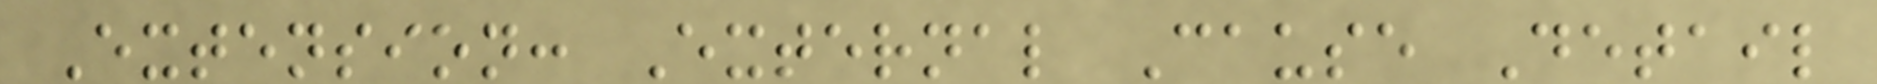Extension: External Cause Detail
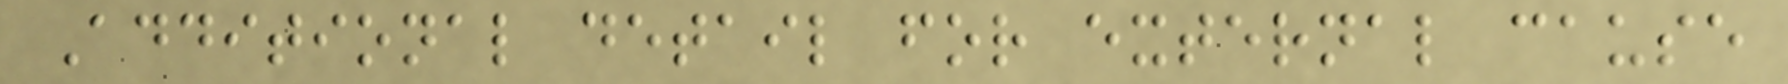Additional detail for external cause
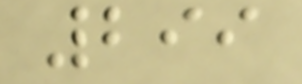299
